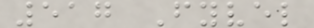517 Fyvel
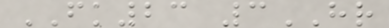FK23 3HR
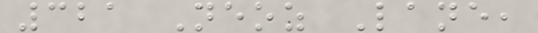321 Neoz Lane,
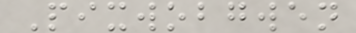Pixwobgwen
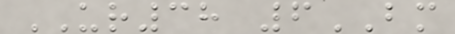UR38 6BM
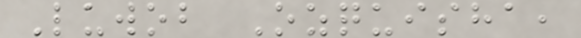Luwob Ozquisha,
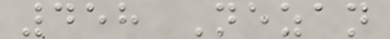458 Nezan
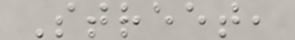Street,
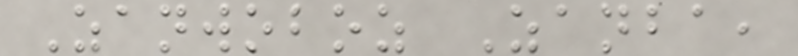Zanwoboz Zanba,
